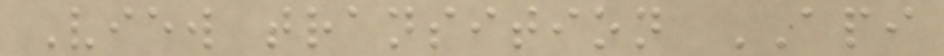View transition API
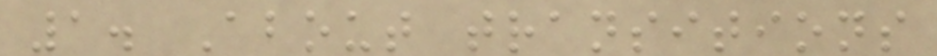1. About transitions
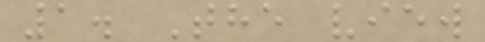1. The view
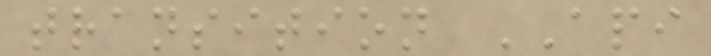transition API
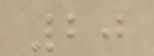20
